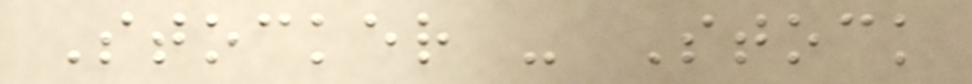Stocker - Stock
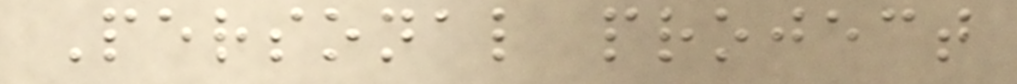Personal project
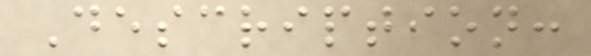Description:
